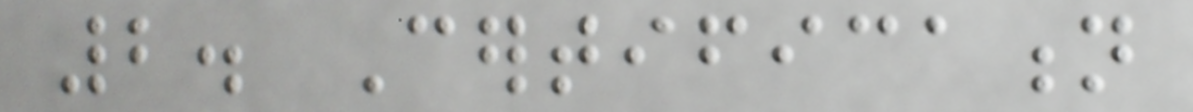2. Certification
